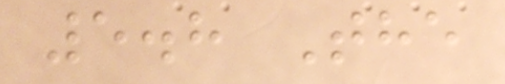5.8 The
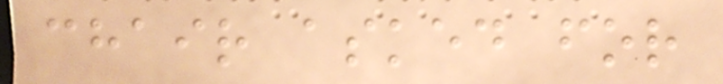chair asked for
